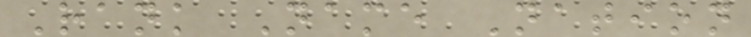Rank Name Nation
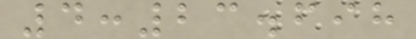4:23.698
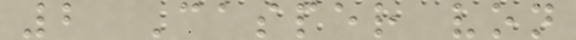2 Casper von
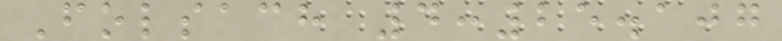Folsach 4:25.107
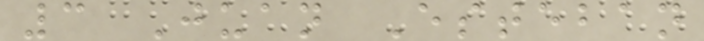3 Juan Esteban
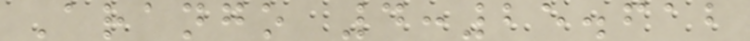Arango 4:25.612
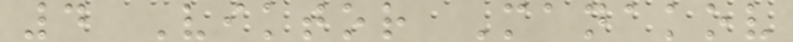4 Viktor Manakov
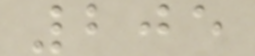205
